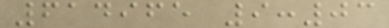614965 9:03
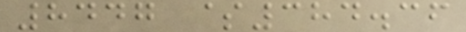8447 $384.36
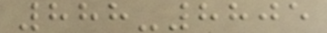888-8805
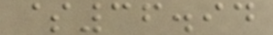$36.94
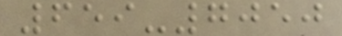659-7050
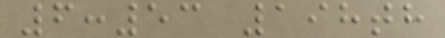6:53 198th
